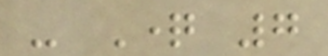- Question 7
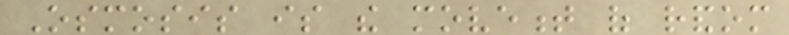Osmosis is the movement of random
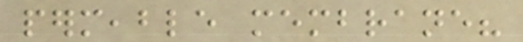permeable membrane?
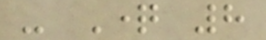- Question 8
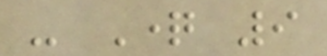- Question 9
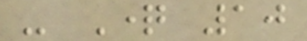- Question 10
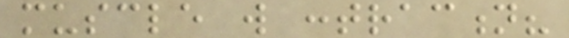muscle will contraction?
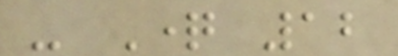- Question 12
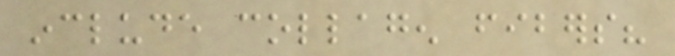include collagen fibers?
